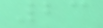23
